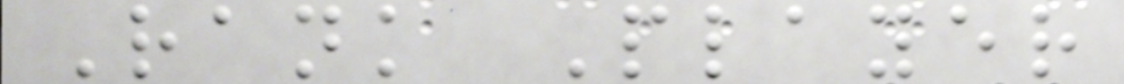Rank Player
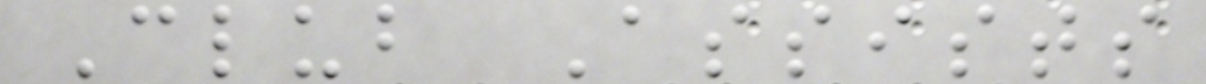Club Assists
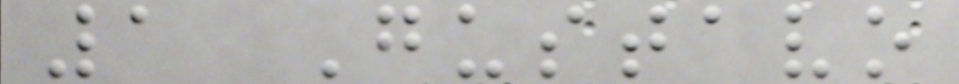1 Gustavo
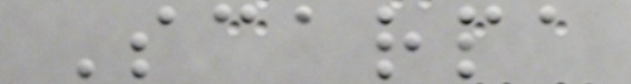Scarpa
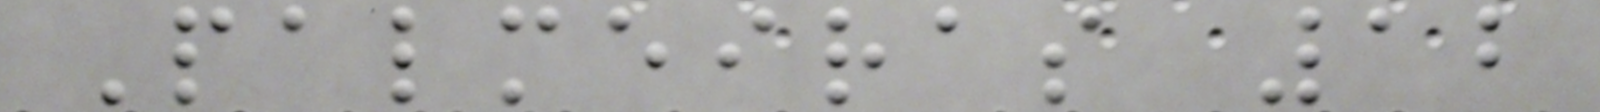Palmeiras 12
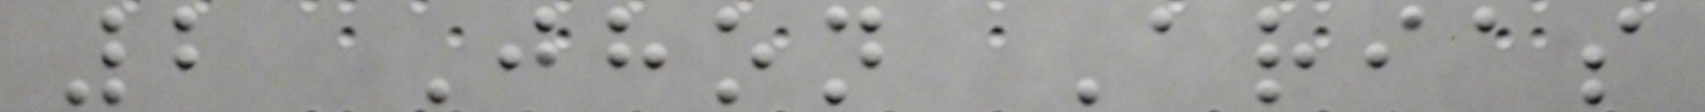2 Jhon Arias
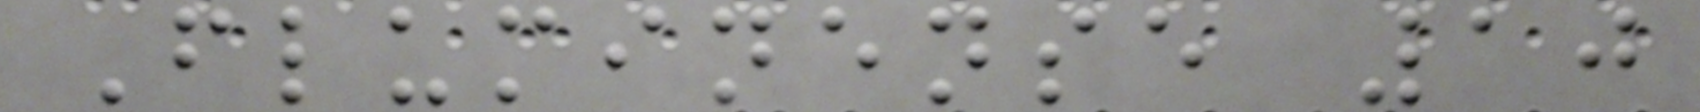Fluminense 10
